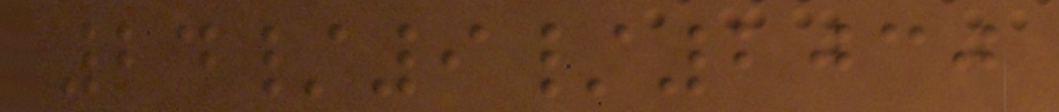24/9/2030
